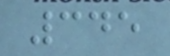345
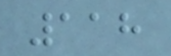118
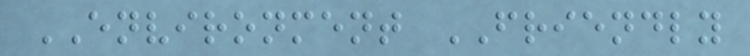ENVIRONMENT FRIENDLY
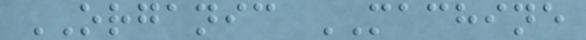ORGANIC MACHINE
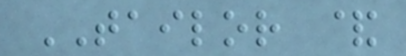TAILOR &
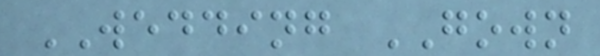WEDDING GOWN
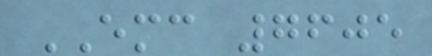EMC 7605
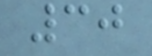30
